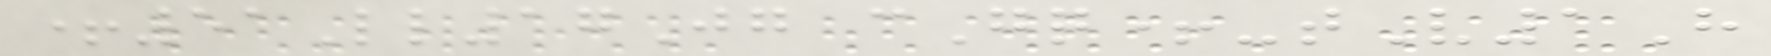+51Ll17Jg cGq+-tV1H
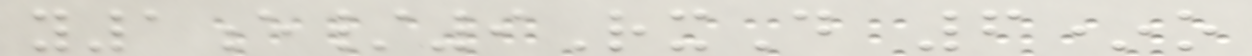y1e/9RxD 6*o
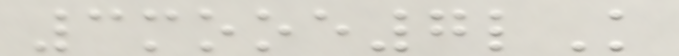3mooe7lK
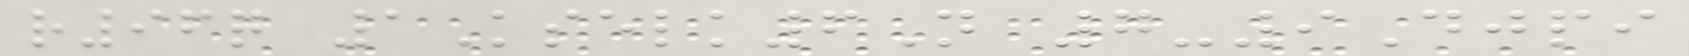r96q 1Kselk6N 7-9Djpi
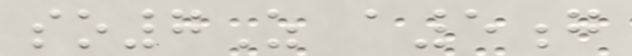so7Z a5g
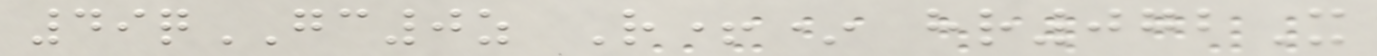49qGC0z R+* hr072X
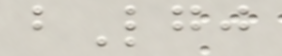bLgj
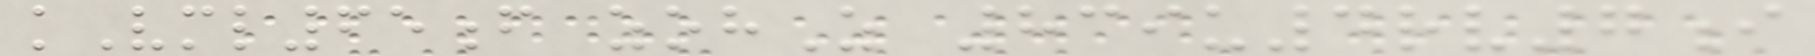kVml65f zohZ 839u4rv7i
